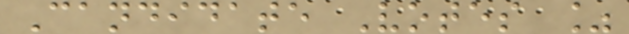Candidate Votes %
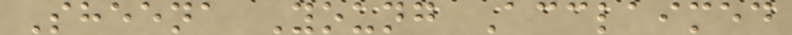Sheena Young Acclaimed
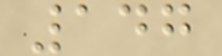147
